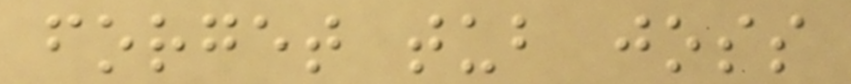forget tub joss
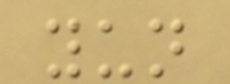yun
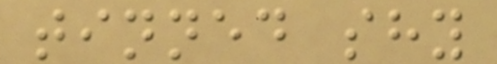tinned shy
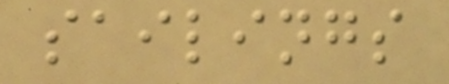sailings
